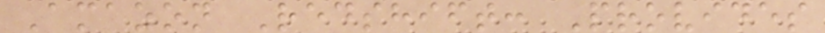Amazon Redshift: Provides
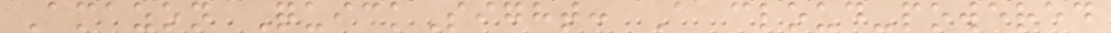Amazon QuickSight: A cloud-powered
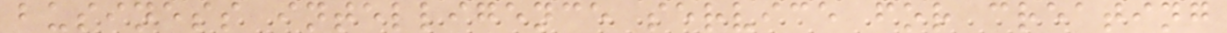business intelligence service for creating
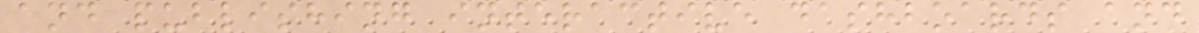and publishing interactive dashboards and
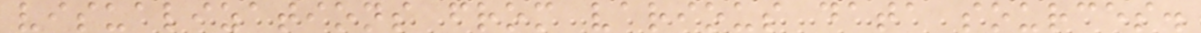visualizations from various data sources.
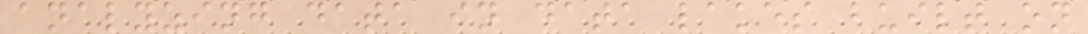analyzing data in data lakes built on
